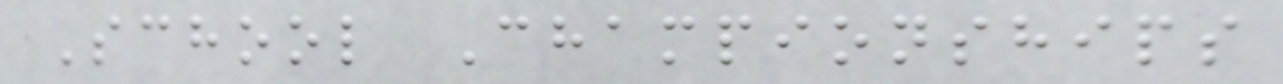School Championships
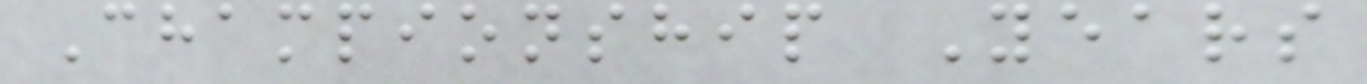Championship Years
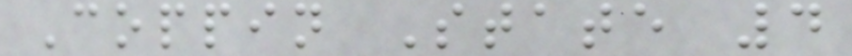Coppin State 4
